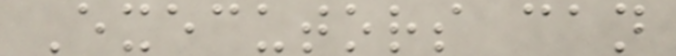Executors can
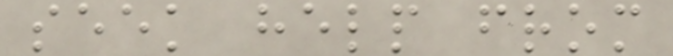seek help from
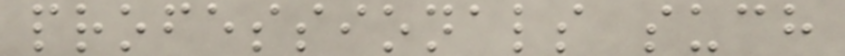professionals such
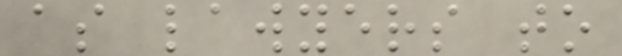as lawyers to
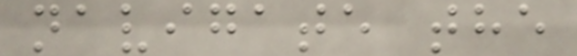navigate the
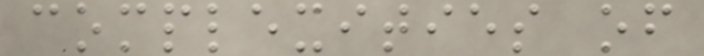complexities of
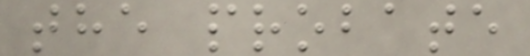the probate
